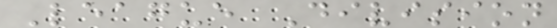League Division
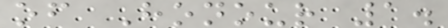of Honour 1.
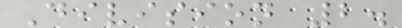Division 2.
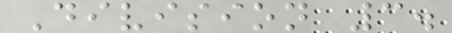Division 3.
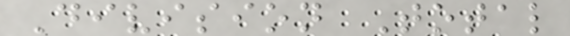Division Total
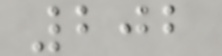202
